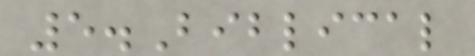5.Biblical
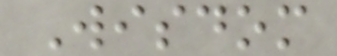Wisdom
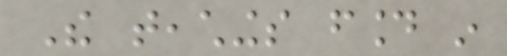The teachings found in
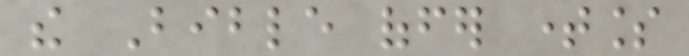the Bible offer timeless
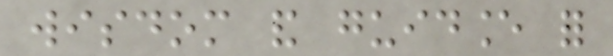wisdom and guidance for
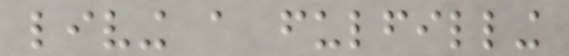living a fulfilling
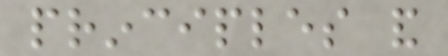principles and
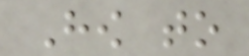How to
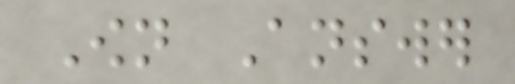Own Answer
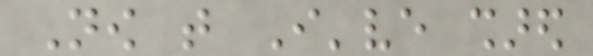Now that I've shared
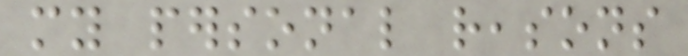my personal reasons
